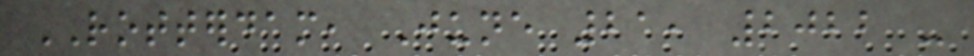ROTTERDAM, June 21, 2022 -
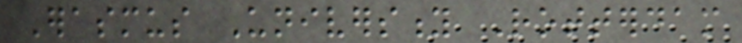Erasmus University Rotterdam
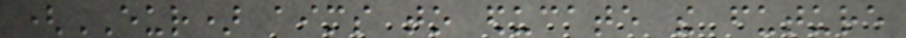(EUR) aims to educate the future
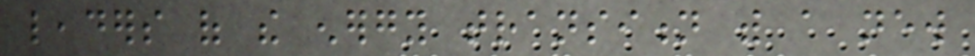leaders of the energy transition with a new
